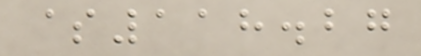$118.27
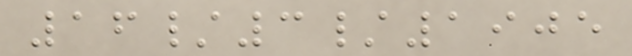16/3/1905
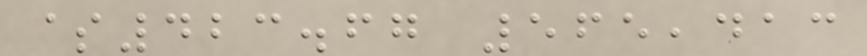$423.67 565,413
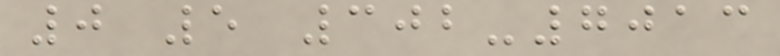0 5 302-7013
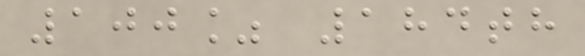100% 184th
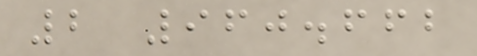2 960.662
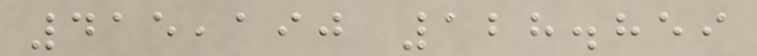415,190 128.859
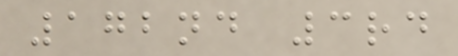172nd 3rd
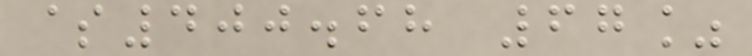$400.68 67%
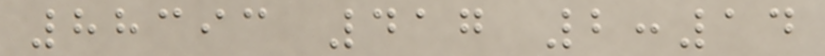88393 417 2:14
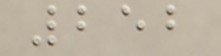252
